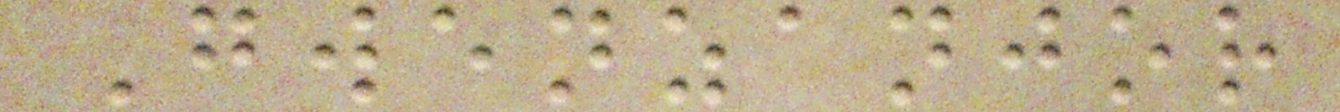Gwenzanjor
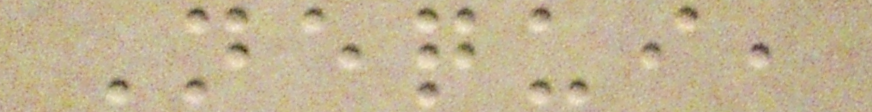Nequi,
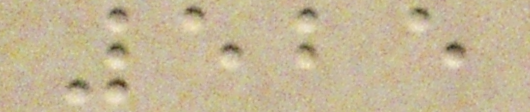525
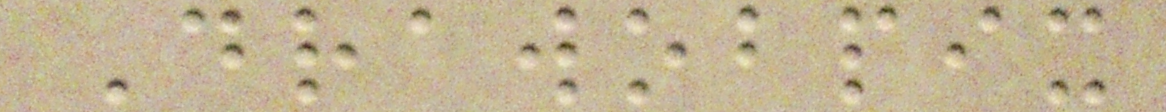Drawobpix
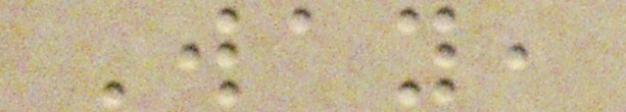Way,
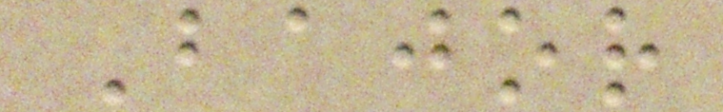Bajor
